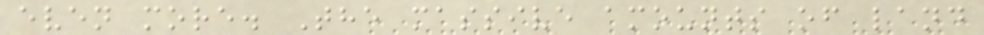even more. The massive amounts of land
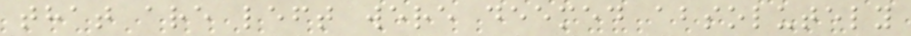that are left were deemed absolutely
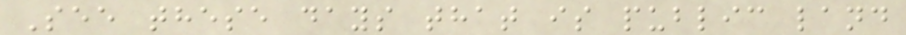See these days that is public land
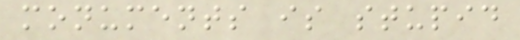monuments is stupid
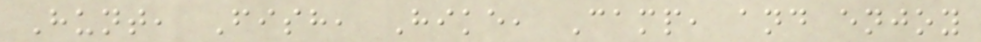Hunt, Fish, Hike, Camp, and enjoy
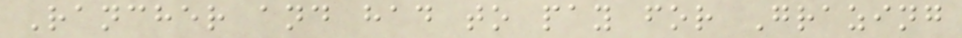Rancher and had to pay for Grazing
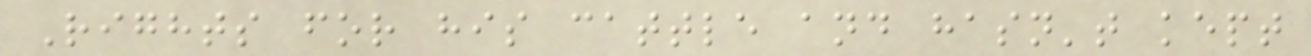Rights for his cattle and hasn't kept
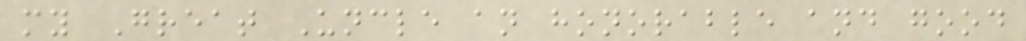my Great Uncle an honorable and good
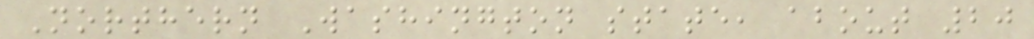Northern Washington state, about 20
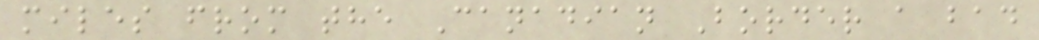miles from the Canadian Border a bad
